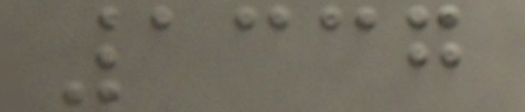1337
